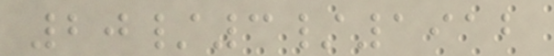20/3/1912
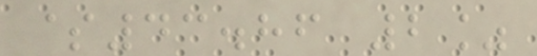$43.86 2%
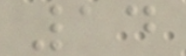14
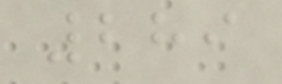289
